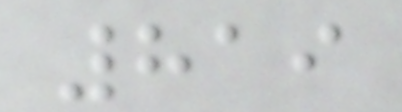819
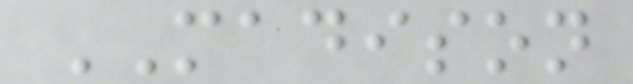MADISON
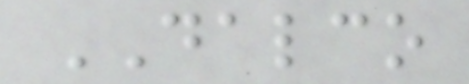DALCO
